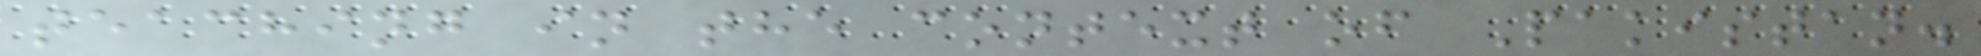teaching in the context of Pakistan.
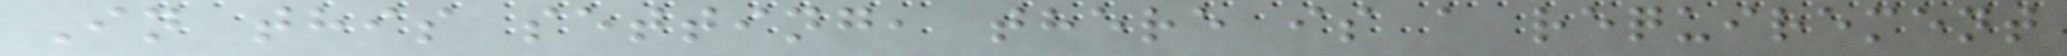In this setting, there is a requirement
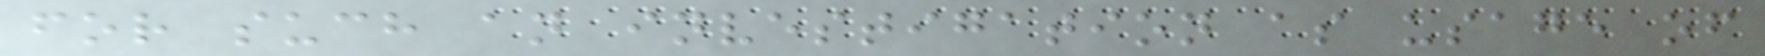for such an investigation as usage of
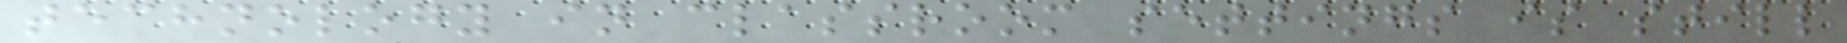technology in classroom settings is still
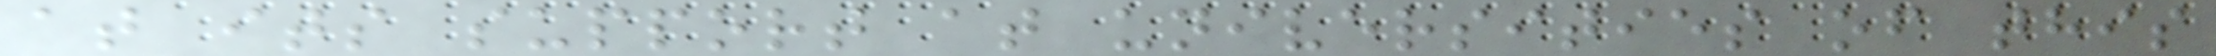at its support at universities of this
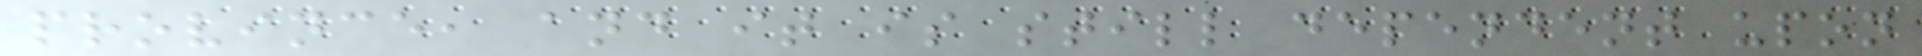province, and it is still dependent upon
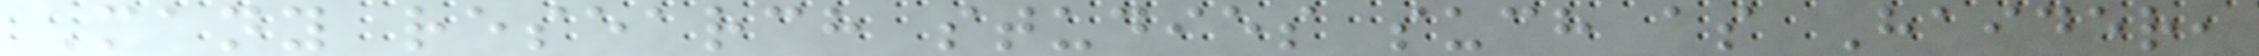Many research studies such as Haider,
